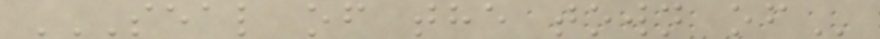SEAL OF THE TOWN OF
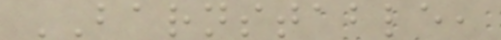BARNSTABLE,
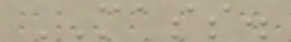MASS.
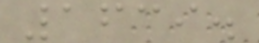1639.
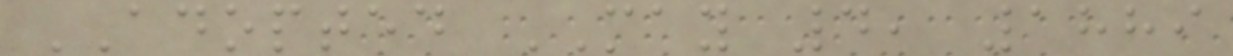ADOPTED MAY 4, 1889
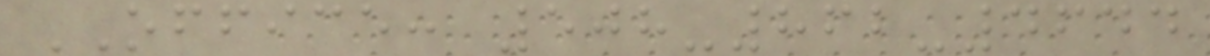OFFICE: 508-862-4644
